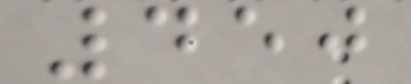450
